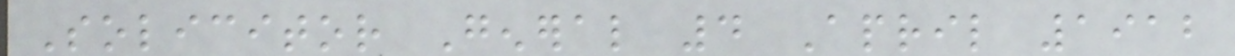Solicitor General 4 April 1912
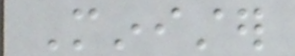Minister
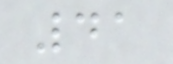41
